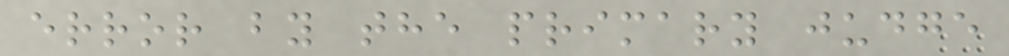error by the primary judge
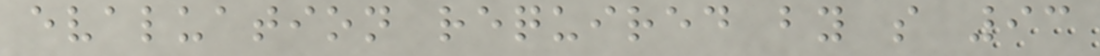evaluation required by s 93
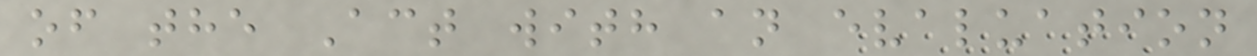of the Act with an evaluation
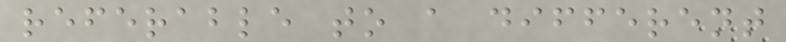referable to a different
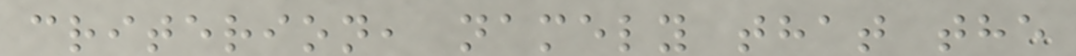criterion, namely that the
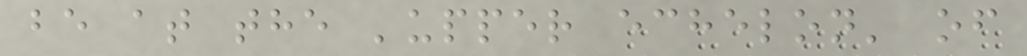be at the 'upper echelon' of
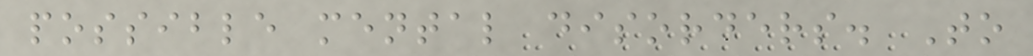possible mental disorders. To
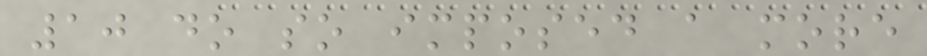10 do so imposed a more
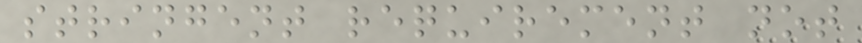stringent requirement not
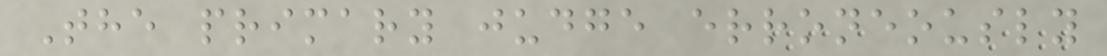The primary judge erroneously
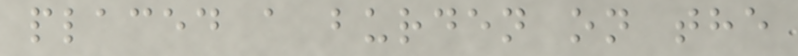placed a burden on the
